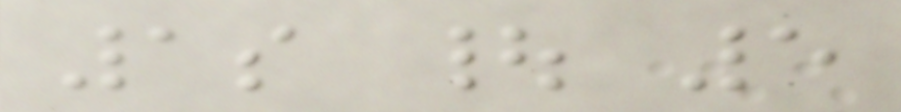1s | 5
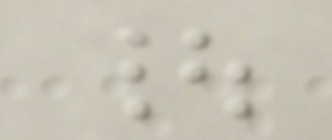|
